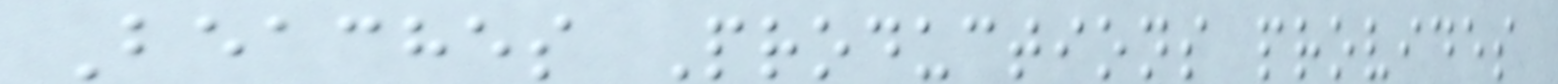Beaches Productions provides
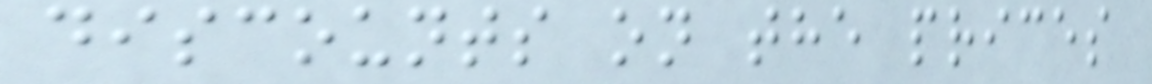discounts on the prices
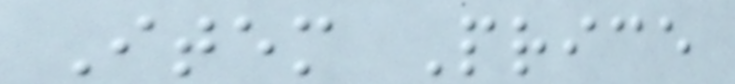Item Price
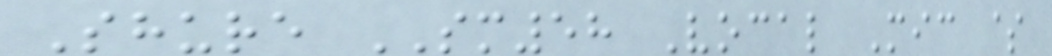Shure SM58 Vocal Mic $
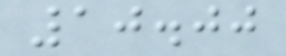10.00
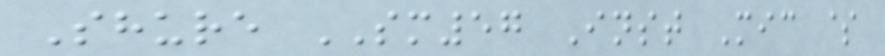Shure SM57 Inst Mic $
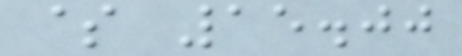$ 15.00
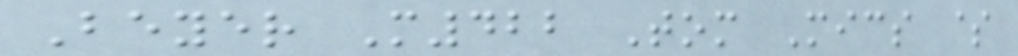Beyer M422 Tom Mics $
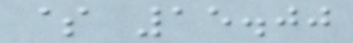$ 15.00
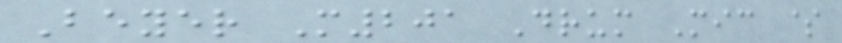Beyer M201 Drum Mic $
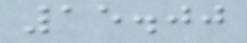15.00
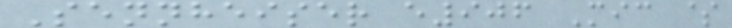Sennheiser e906 Mic $
